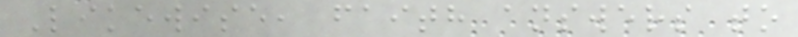Likewise, faith answers to
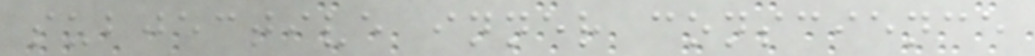subjective inner conscience
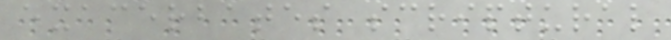exacerbates scriptural
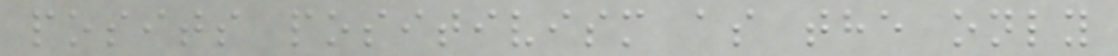posits positivism as the only
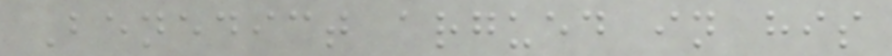Benedict argued in his
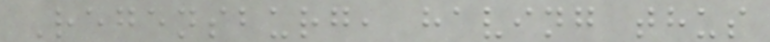Regensburg, having thus
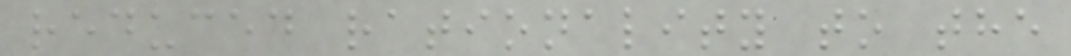reduced rationality to the
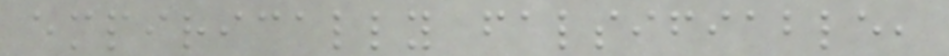empirically falsifiable,
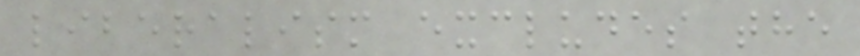liberalism excludes the
